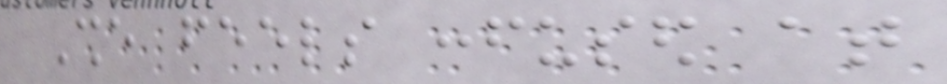She feels confused at
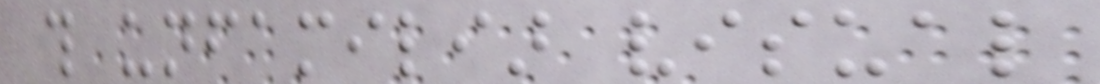this unfamiliar visual
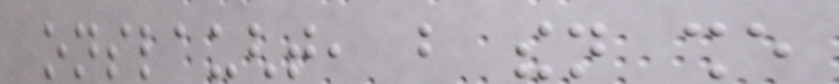onslaught, but then she
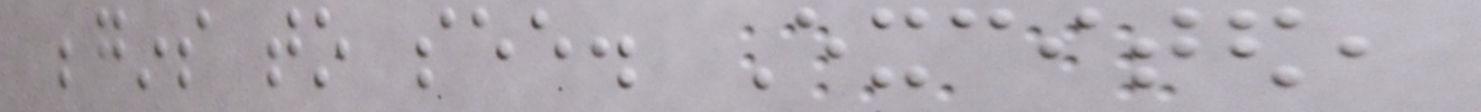begins to see. Excited,
